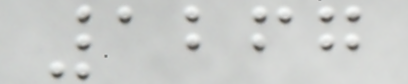1267
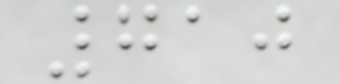710
